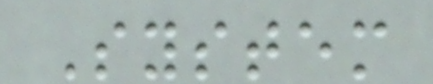System
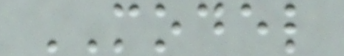MODEL
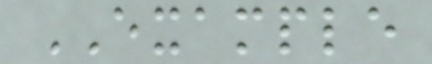EXAMPLE
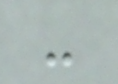-
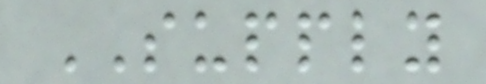SUPPLY
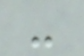-
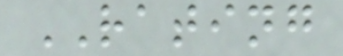RATING
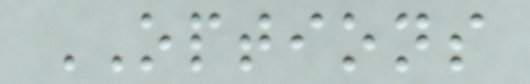OPTIONS
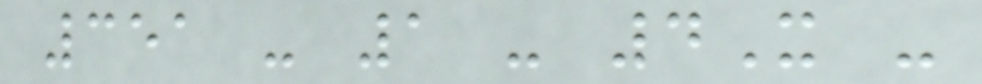351 - 1 - 4X -
